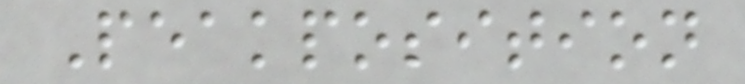Peakposition
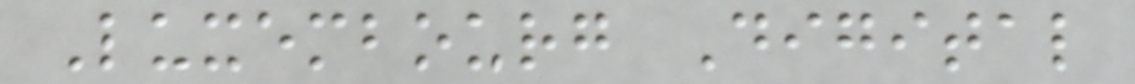Luxembourg Digital
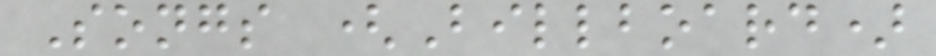Songs (Billboard)
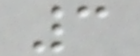3
